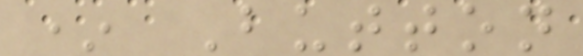* Button
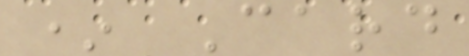* Card
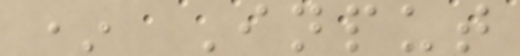* Input
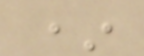*
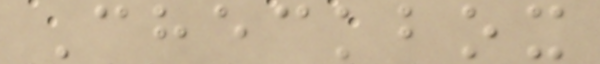Checkbox
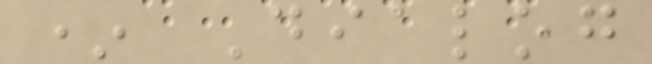* Dialog
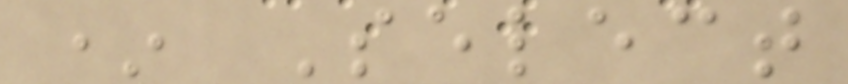* Select
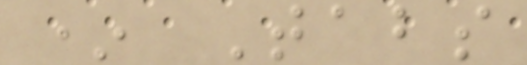* Tabs
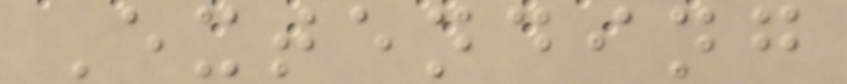Extending
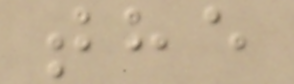the
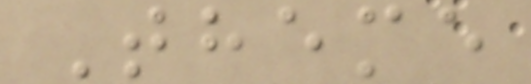Theme
